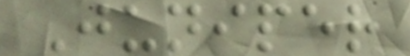Juniper
